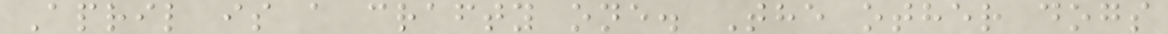April is a crafty one. The other dogs
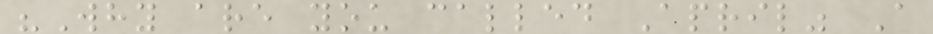"Why are you called April" A
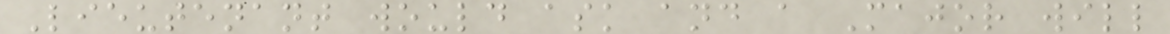Lieutenant would ask and a Major will
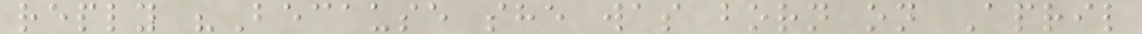reply "Because she was born on April
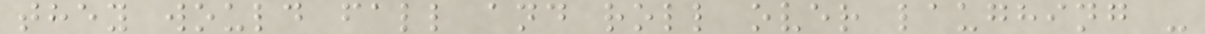they would fall and roll over laughing -
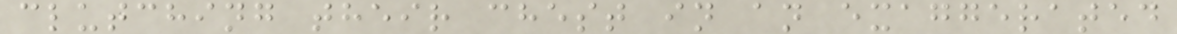clutching their chest in an exaggerated
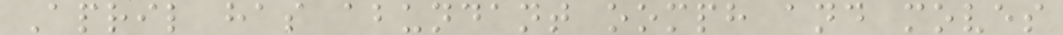April has abundant oomph and moves
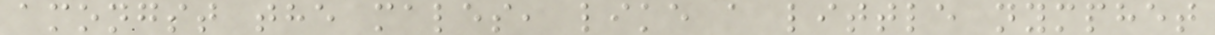amongst the males, like a little nymphet
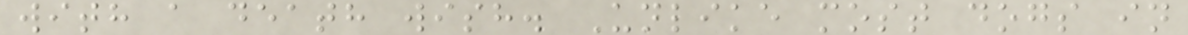with a death wish. Unlike most dogs in
